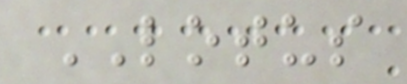LOTUS
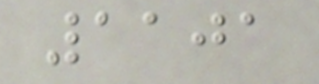1101
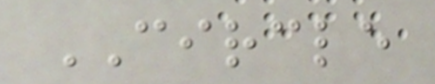CIRCLE
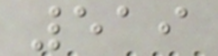519
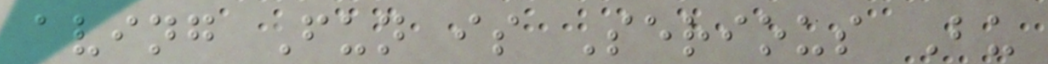aving Fun is Serious Bu
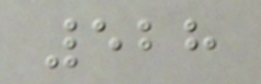528
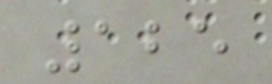125
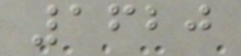1620
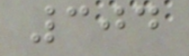304
